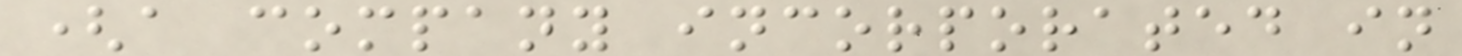(a company incorporated in
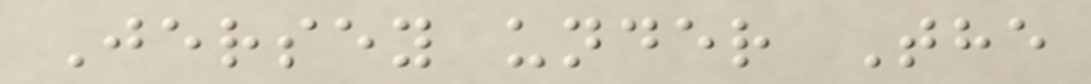Jersey under The
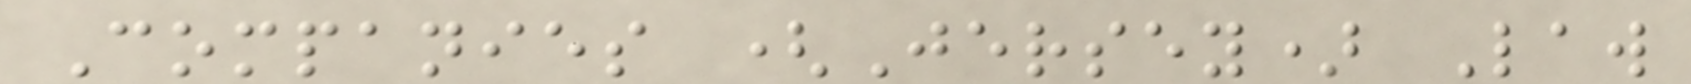Companies (Jersey) Law
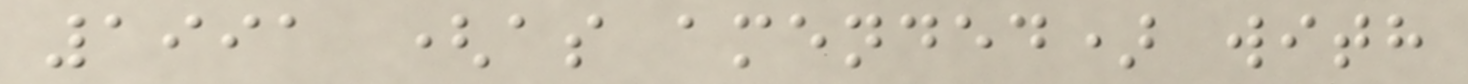1991 (as amended) with
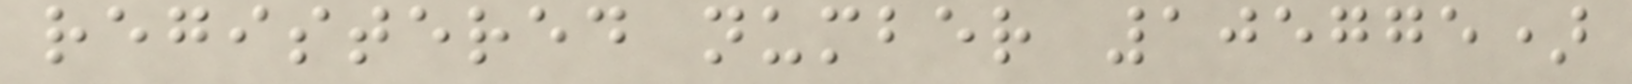registered number 105775)
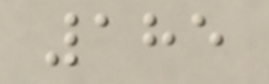185
